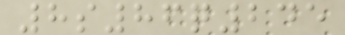8s86q245
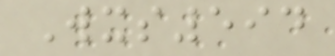Wxs594
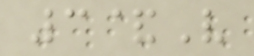3&V
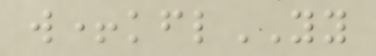w+kflYY
